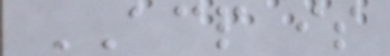ACP is
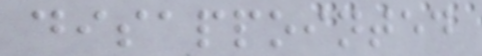disappointed
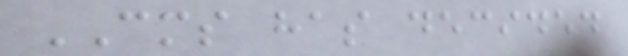CMS has decided
